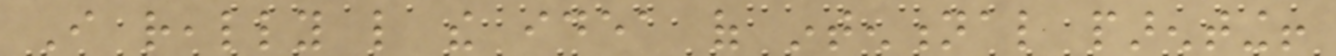I really like the idea of intentional parenting!
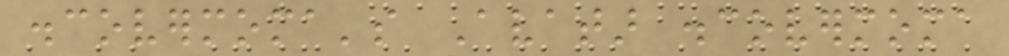discovermoma's Avatar discovermoma
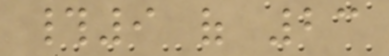#9 of 23
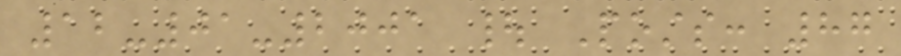12-01-2001 | Posts: 87
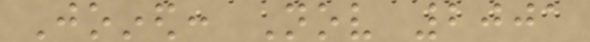Joined: Nov 2001
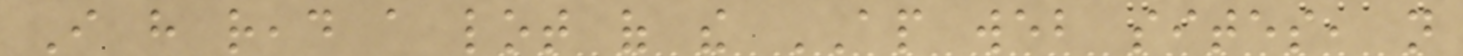I have read a lot of the AP web sites, not
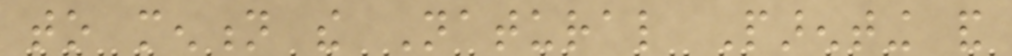to mention the Natural Parenting and
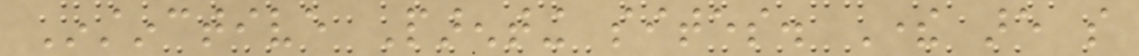Instinctive Parenting sites. There are so
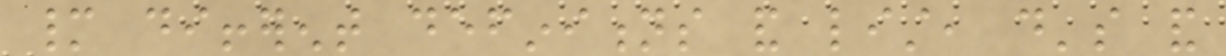many different definitions and list, do's and
